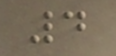4
